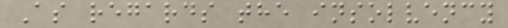As regards the insolvency
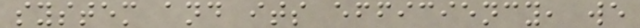system and its efficiency, we
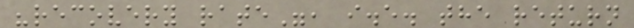"recovery rate", i.e. the return
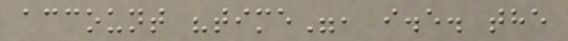account "time", i.e. the
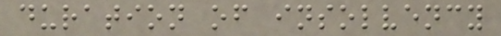duration of insolvency
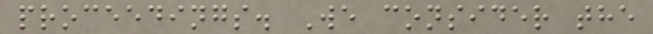proceedings. We consider the
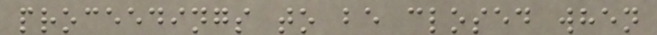proceedings to be closed when
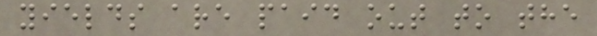yields are paid out to the
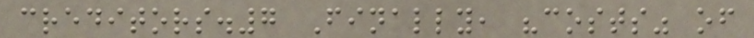creditors.7 Finally, "costs" of
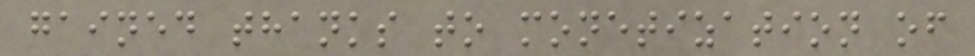gained thanks to monetization of
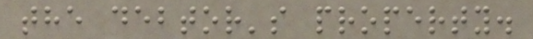the debtor's property.
